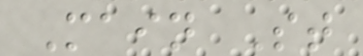Main St
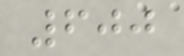600
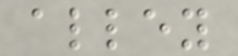alley
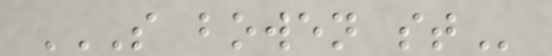S BOWEN ST
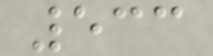533
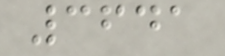3641
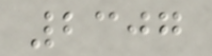2307
